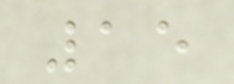15
